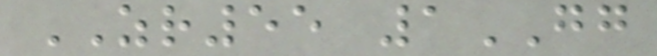ZR55 1GG
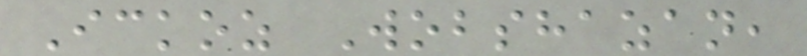Ickoz Wobshazan,
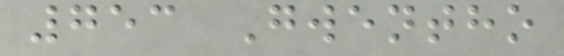753 Gwentho
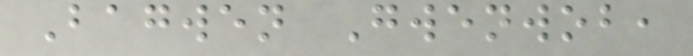Bagwen Gwenwob,
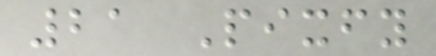21 Pixfy
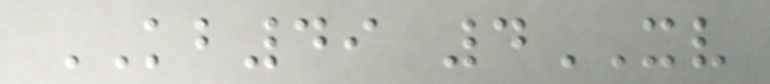KB49 4XV
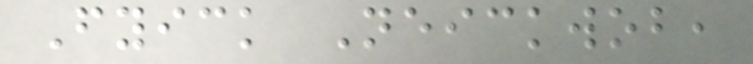Fyick Neickwob,
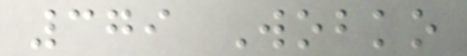379 Wobko
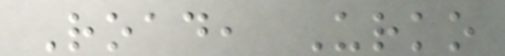Road, Urko
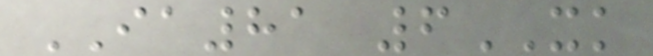IA81 6XK
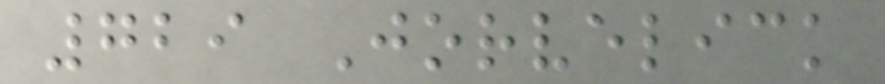729 Jorvelick
